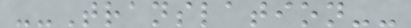--Translation--
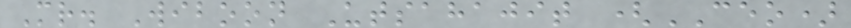Mr. Wiboon Utsahajit (CEO)
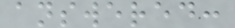answered:
